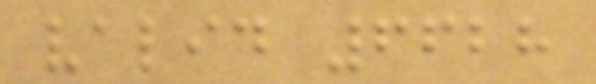valid 6628
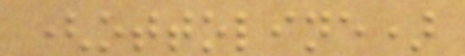(ottoline)
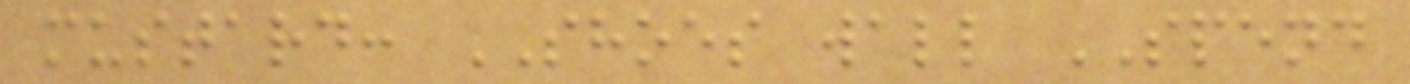mustard: SHOES wall SPEND
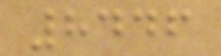8446
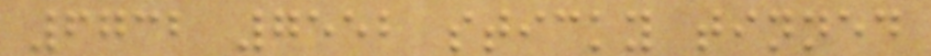6732 7552 sticky tinned
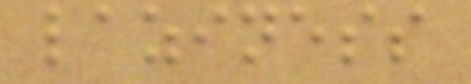laziness
